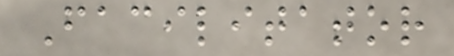Facilitator
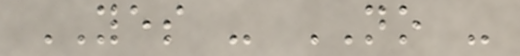YES - NO -
